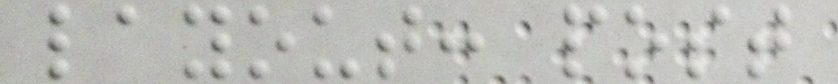layout: post
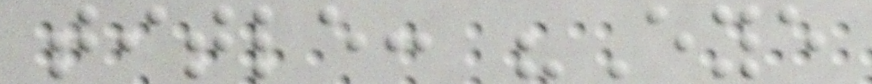title: "Eye
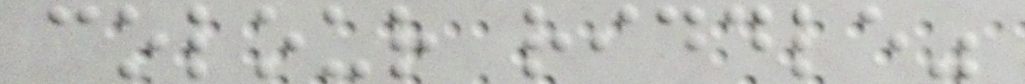colour riddle"
